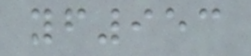yf953
